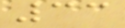33
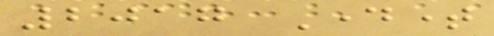2017 Daytime
